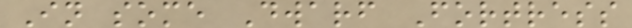In some Dwarf Fortress
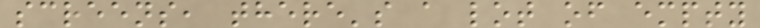screens, there's a lot of empty
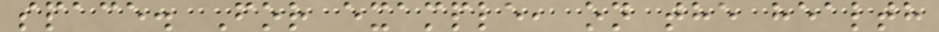space. For example, on the health
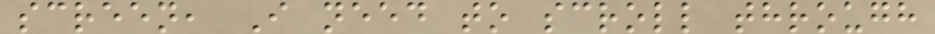screen, I need to scroll through
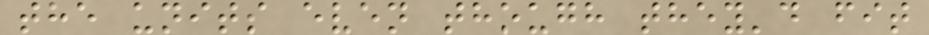the units even though they'd fit
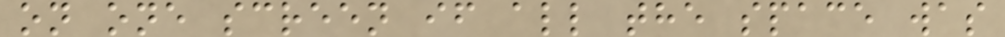on one screen if all the space was
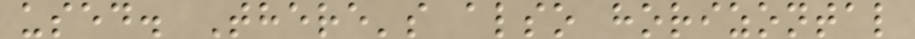used. There's also horizontal
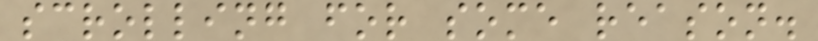scrolling for some reason.
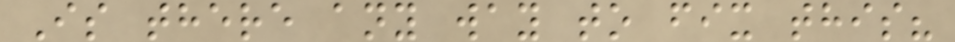Is there any way to fix this?
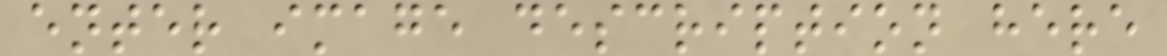enter image description here
